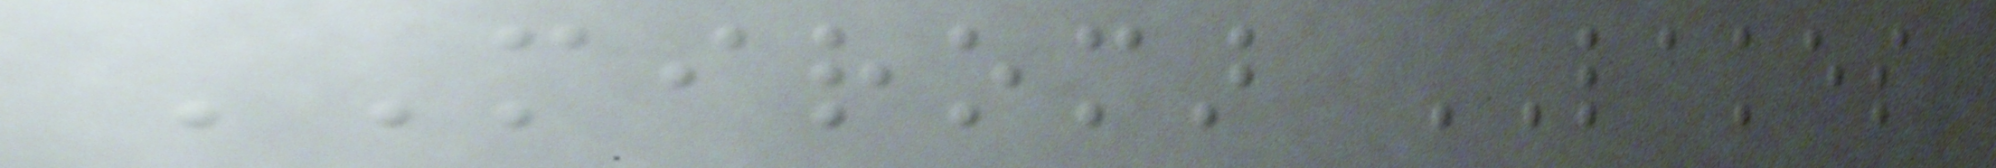MIROMAR LAKES
